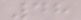48
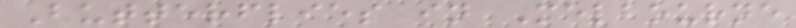Butterflies in Melbourne
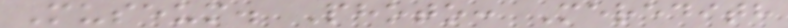Museum. Photo: Meredith
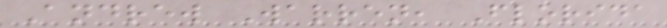Andrew Warren, Florida
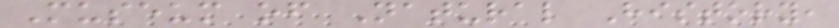Museum of Natural History,
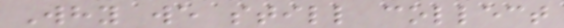Why we still collect
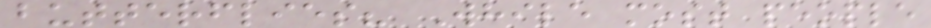butterflies? While most people
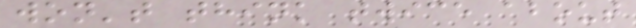won't think twice about
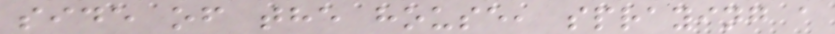side of the house, spraying a
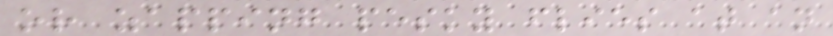or zapping pesky flies at an
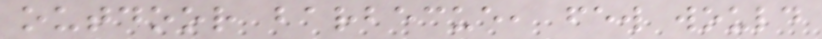outdoor barbecue, few would
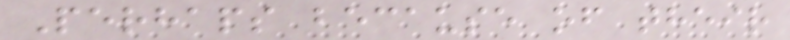Perhaps because of their
